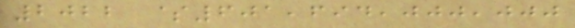2022 $601,694,000,000
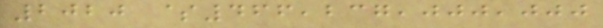2020 $466,237,000,000
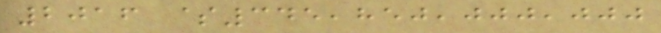2016 $345,850,000,000
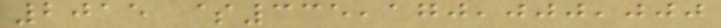2015 $335,170,000,000
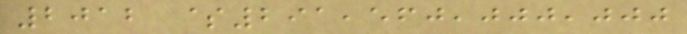2012 $291,560,000,000
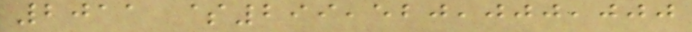2011 $299,520,000,000
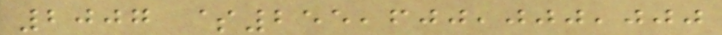2007 $255,600,000,000
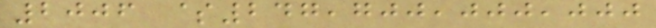2006 $247,700,000,000
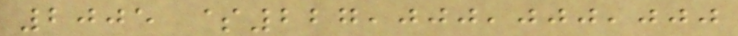2005 $227,000,000,000
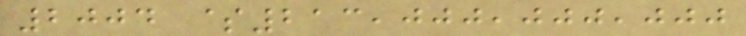2004 $213,000,000,000
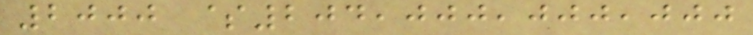2000 $204,000,000,000
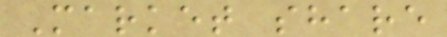Market share
